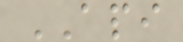API
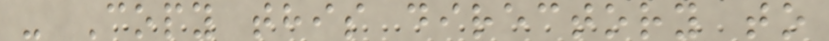- Copy this directory to
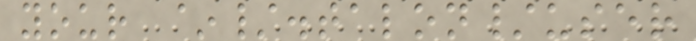your ~/.talon/user
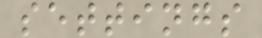settings
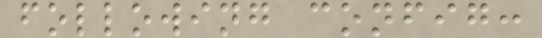following config:
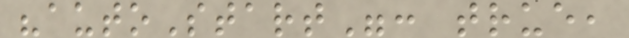"autoStart": true,
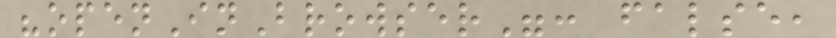"openInBrowser": false,
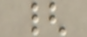{
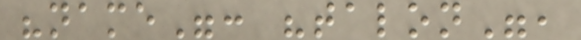"name": "talon",
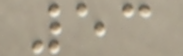53
